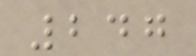247
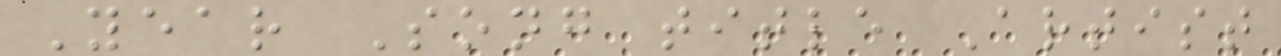Year Song title Artist
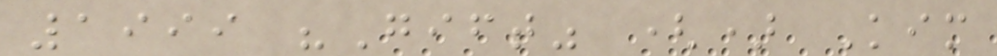1999 "Gift" () Kim
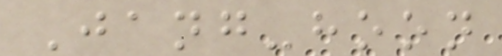Jang-hoon
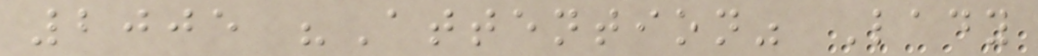2005 "Attention" Lady
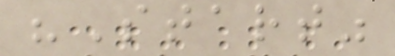"Start"
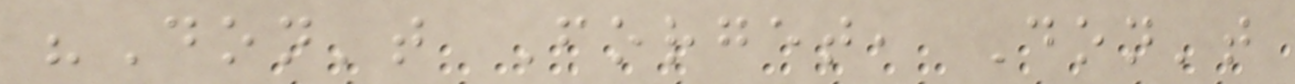"Don't Forget, Don't
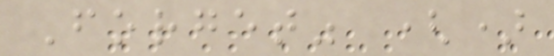Forget" ()
